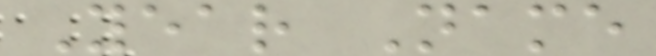Year Name
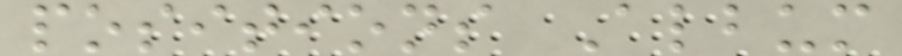positions Album
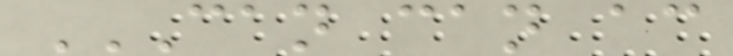CAN CAN AC
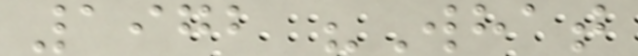1972 "What
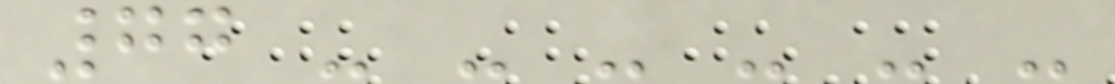77 - - - - - -
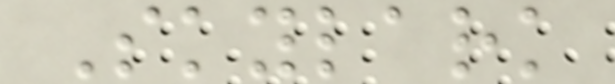Skylark
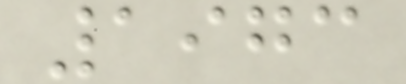1973
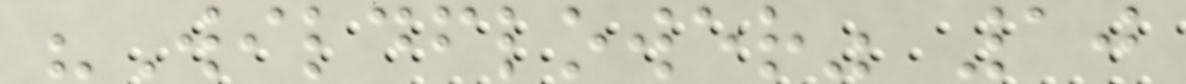"Wildflower" 10
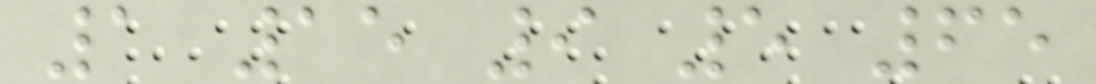1 15 9 5 65
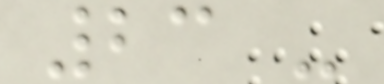23 -
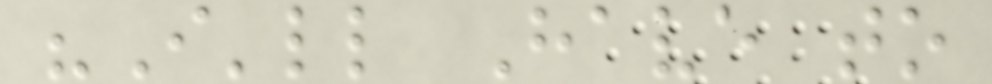"I'll Have to
